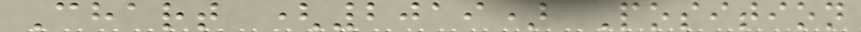Chart (2019) Position
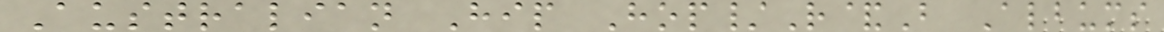Australian Hip Hop/R&B Albums
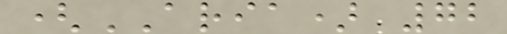(ARIA) 72
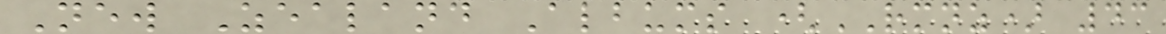New Zealand Albums (RMNZ) 43
